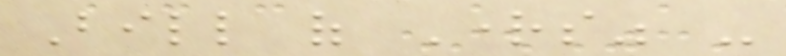Bill of Rights" -
